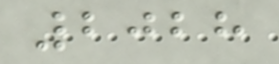2028
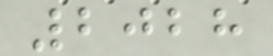2028
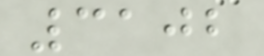3102
